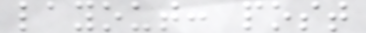layout: post
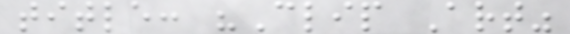title: "Clip Art"
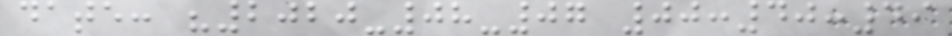date: "2020-08-07 00:40:49
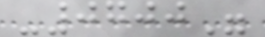-0700"
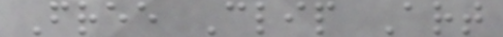Free Clip Art
